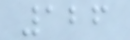126
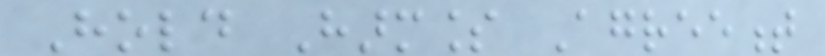Hold Harmless Agreement
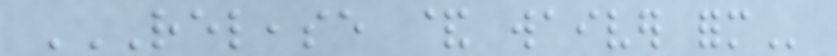RELEASE & WAIVER FORM
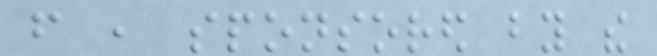from , sponsored by the
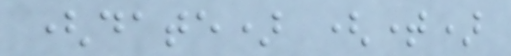(date) (time)
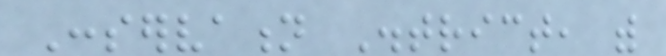Conservation District, with
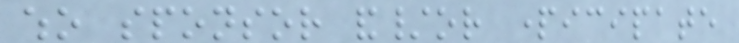who sponsor and/or participate
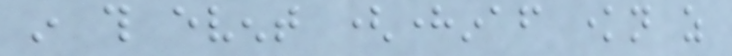in this event (hereinafter known as
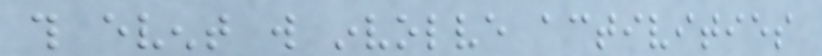this event will involve activities
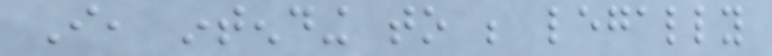I, intending to be legally
